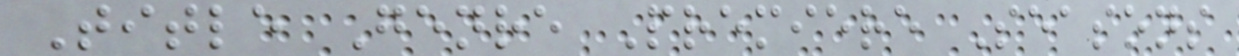Title Genre Premiere Seasons
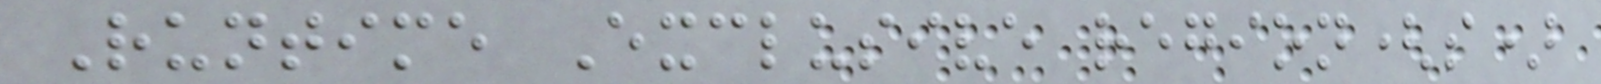Runtime Exclusive region(s)
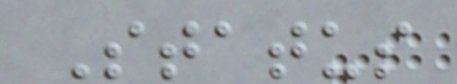Status
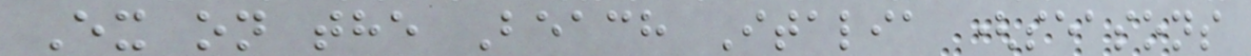Ex on the Beach Italia (seasons
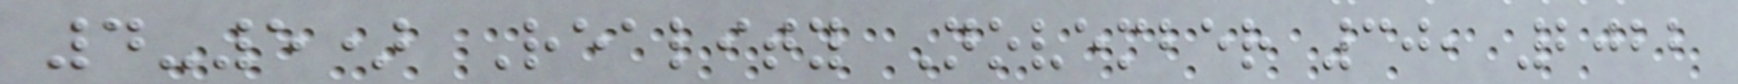4-5) Reality November 30, 2022
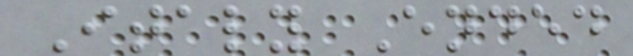Italy Ended
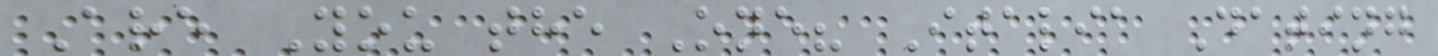Are You the One? Italia Dating
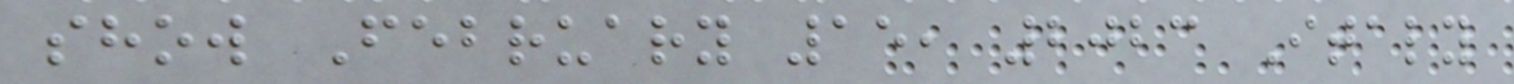show February 15, 2023 Italy
